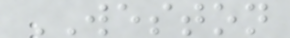WESTON
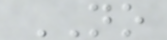NO
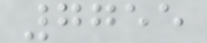7755
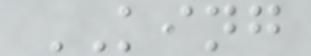KING
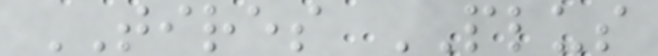TIRES PLUS
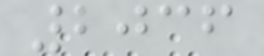2036
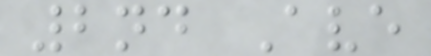2nd Ave
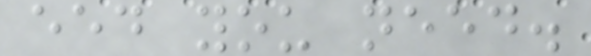eed you need.
